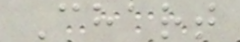Chart
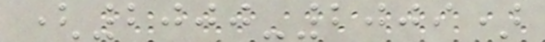(2000-2009)
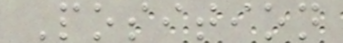Position
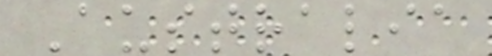Australia
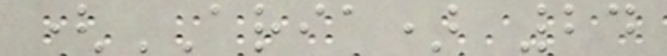(ARIA) 24
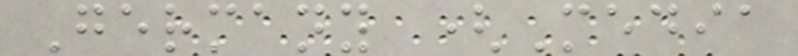Germany (Media
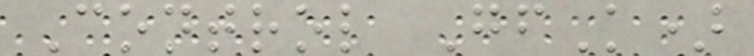Control GfK)
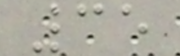35
